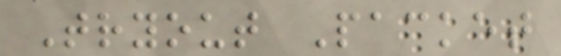Tryout Packet
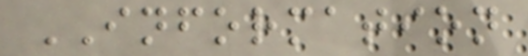INFORMATION
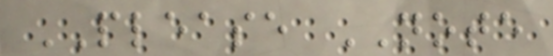PLEASE NOTE
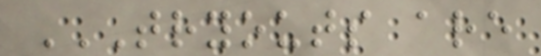TRYOUTS ARE
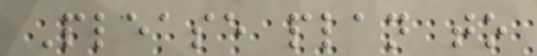Please plan to
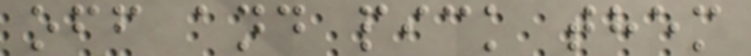off and pick them
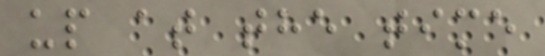up at the time
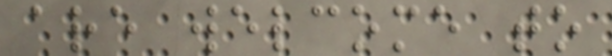are welcome to
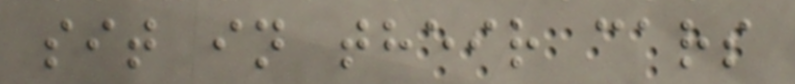sit in their cars
